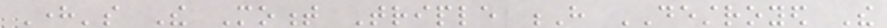Here's The Moment Triple H DESTROYED The
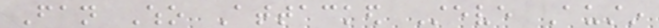Fan Who Attacked Steve Austin
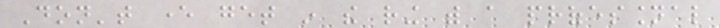Don't ever get in the ring with a professional
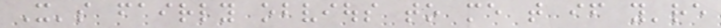It's fairly obvious to me that if you're
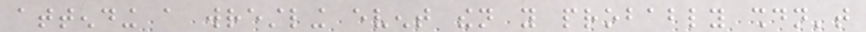attending a wrestling event then you probably shouldn't
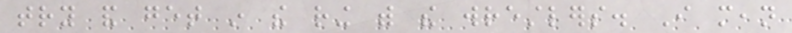try and get in the ring with the wrestlers. I mean
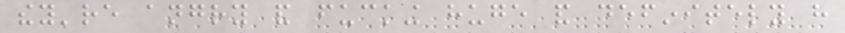they're angry and fucking huge and definitely have
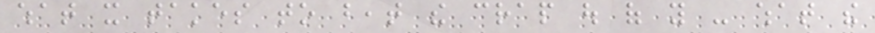what it takes to beat the crap out of you - what the
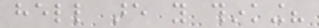hell are you thinking?
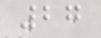27
